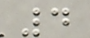4
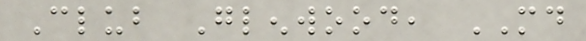Club Glenwood, MD
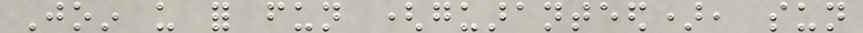Join us for fun (guaranteed), sun
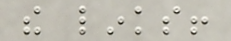the links!
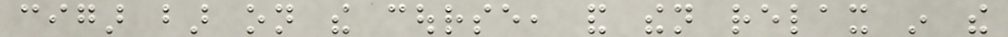cigar bar on the course, and then relax in the
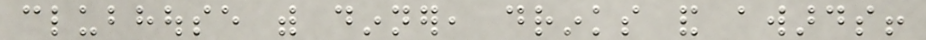clubhouse with dinner, drinks and awards!
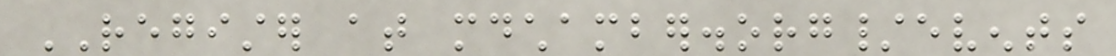REGISTER at mdchamber.org/events
